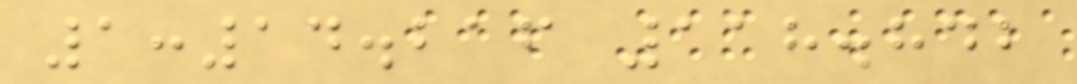1:14.216 118.842
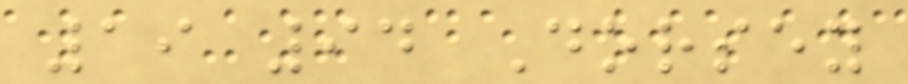19 94 Dorsey
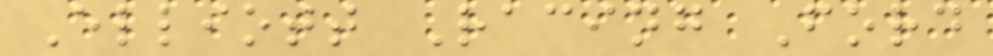Elliott Racing Ford
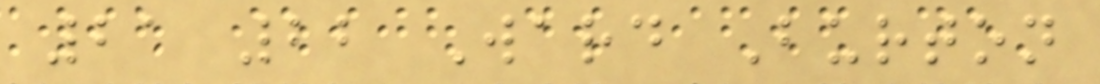21 22 Ward Burton
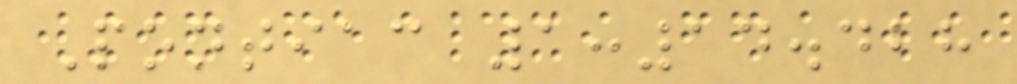Pontiac 1:14.428
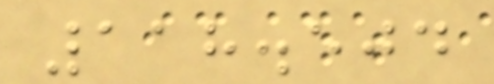118.504
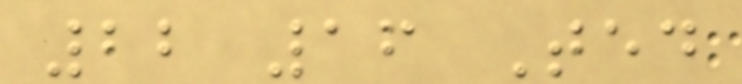22 16 Ted
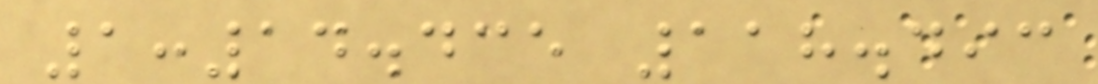1:14.435 118.493
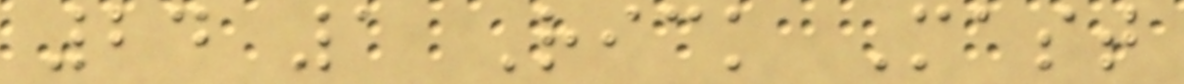24 1 Rick Mast
